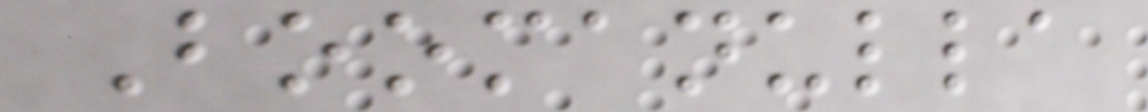Boomanulla
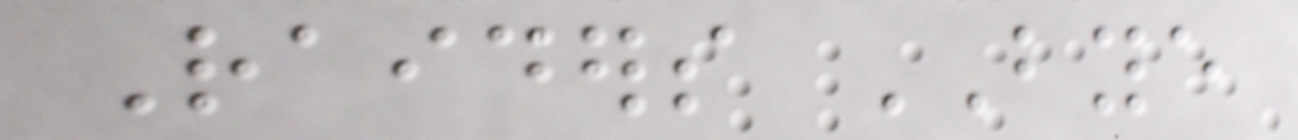Raiders BYE
